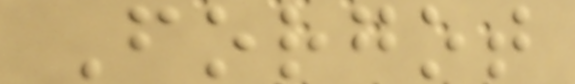Forgot
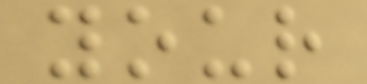your
